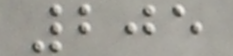205
